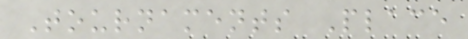Tournaments Place
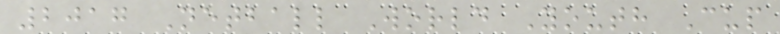2017 Netball World Youth Cup
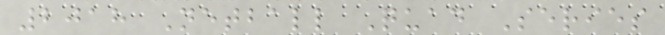2018 Netball Quad Series
